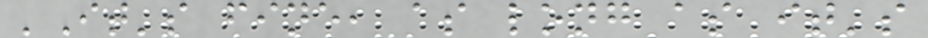'It's fine, as long as it's
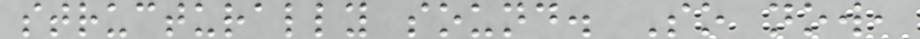structurally sound. So now,
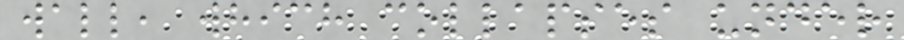wall, which collapses under
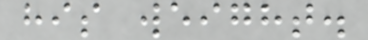his weight.
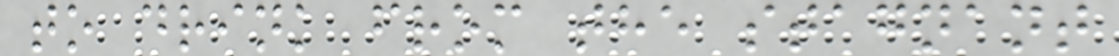to drink from the stagnant
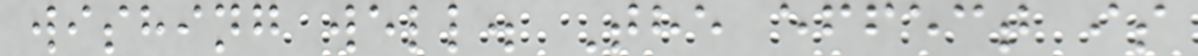wishing well. The effect is
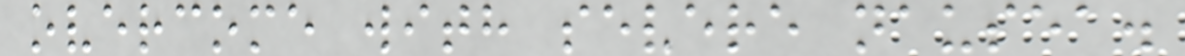overcome with severe nausea.
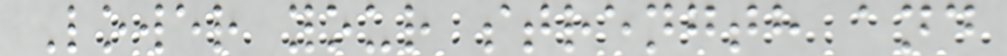Lower your strength and
